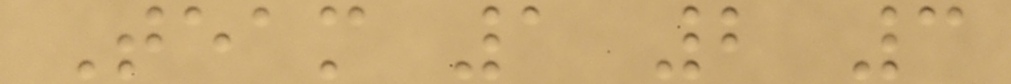Team 1 2 3
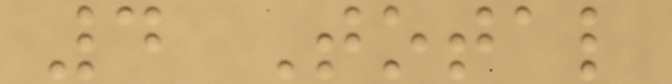4 Total
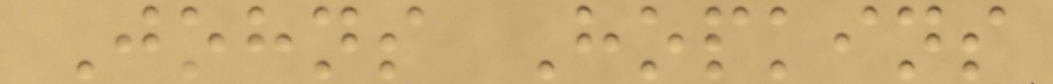Johns Hopkins
